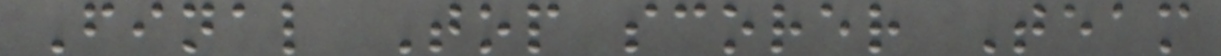Final Top scorer Team
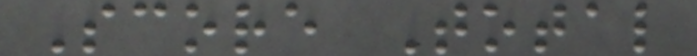Score Total
